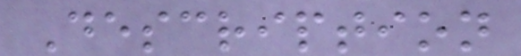Description
